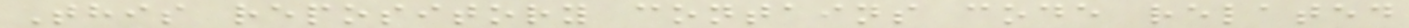This repository contains code related
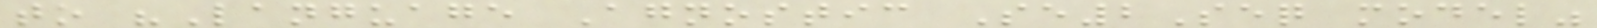to "Language Agnostic Se2Seq model"
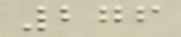276
